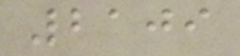2109
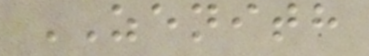ZENITH
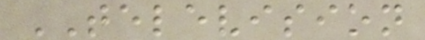TELEVISION
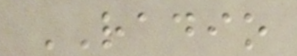RADIO
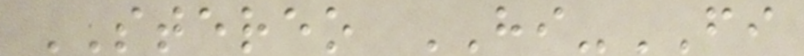STEREO HI-FI
